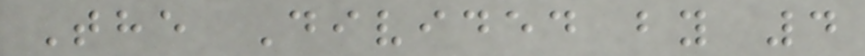The Divided by 4
